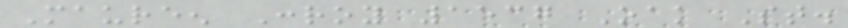Maureen Conroy 1537 Oak St.
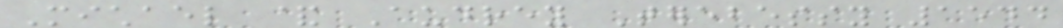Michael & Audrey Terebessy 1544
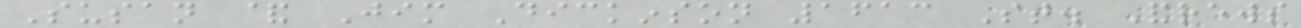Susan & Jim Dickinson 1613 St. Andrews
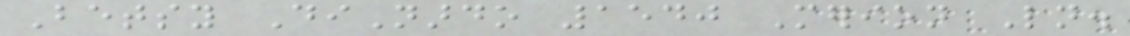Betsy DiNardo 1540 Merion Ln.
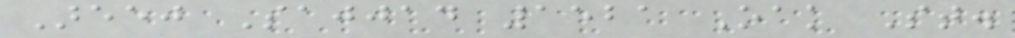Areej Sajjad 1521 Oak St.
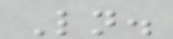Ln.
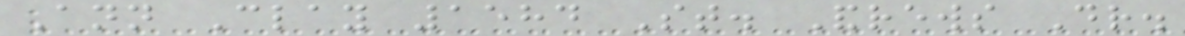Ann Clay 1584 St. Andrews Dr.
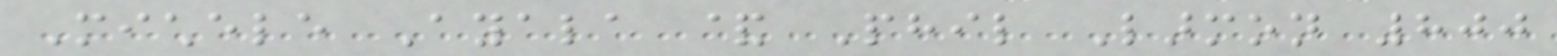Michele Ayala & Phil Larmon 800
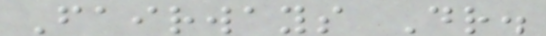Fairways Dr.
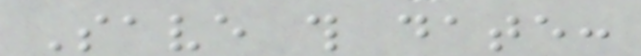Save this date:
